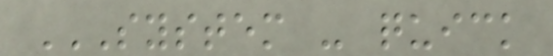SYSTEM - QUICK
